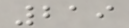219
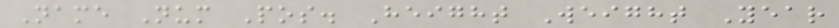Name Num Pos. Height Weight Year
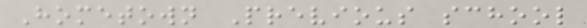Hometown Previous school
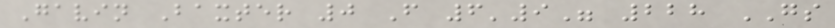Gavin Baxter 0 F 6'9" 228 GS
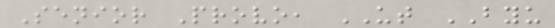Senior Provo, UT BYU
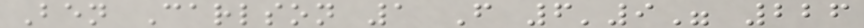Ben Carlson 1 F 6'9" 226
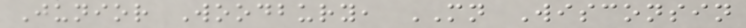Junior Woodbury, MN Wisconsin
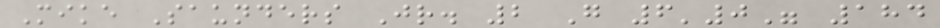Mike Saunders Jr. 2 G 6'0" 184
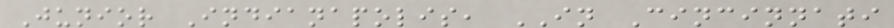Junior Indianapolis, IN Cincinnati
